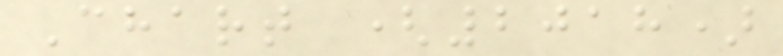Chart (2018)
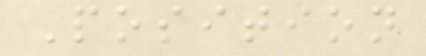Position
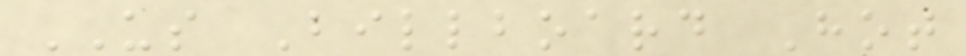US Billboard Hot
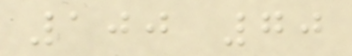100 70
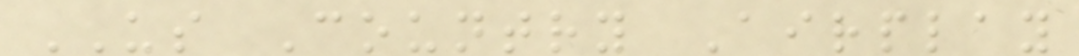US Country Airplay
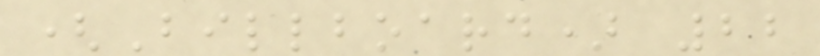(Billboard) 22
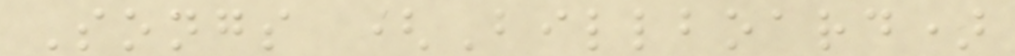Songs (Billboard)
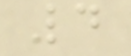4
